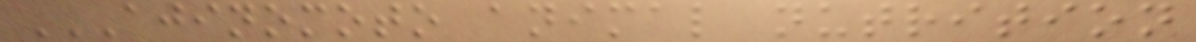AJINOMOTO ANIMAL NUTRITION
